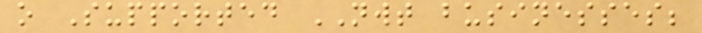o Supported NWT businesses;
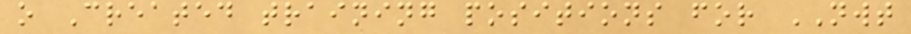o Created training positions for NWT
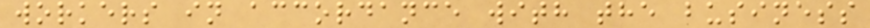workers in accordance with the business
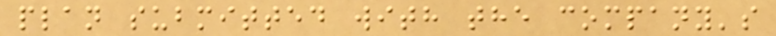plan submitted with the company's
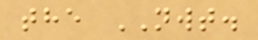the NWT.
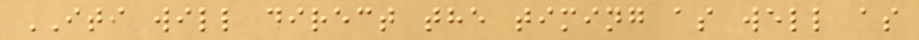ITI will direct the timing as well as
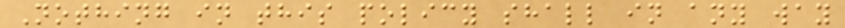Nothing in this policy shall in any way
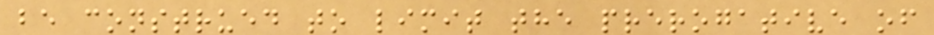be construed to limit the prerogative of
